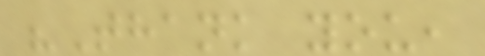"Thank you,
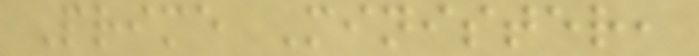Prime Minister,
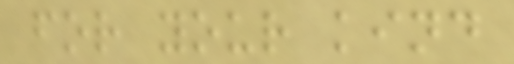for your kind
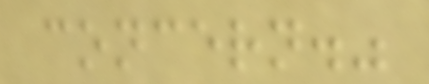concern."
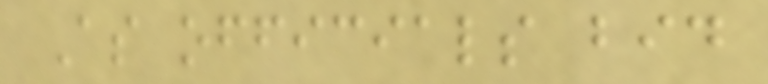As officials bid
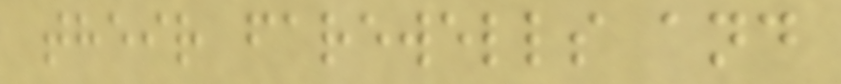their farewells and
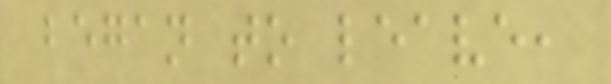began to leave,
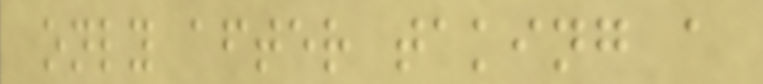only after taking a
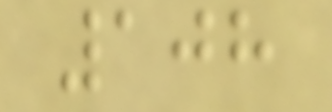108
